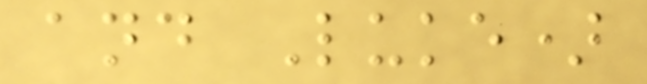and Luke)
